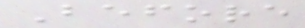Before
